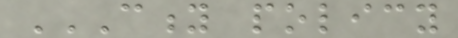CITY POLICY
